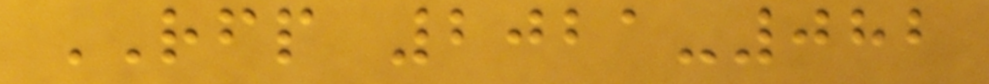RFP 2021-082
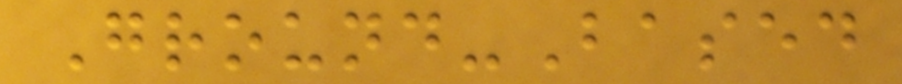Ground-Based
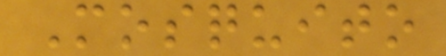Mosquito
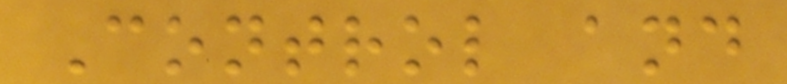Control and
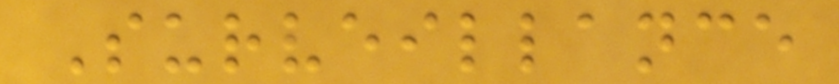Surveillance
